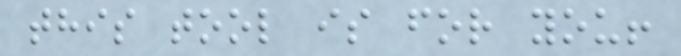this tool is for you!
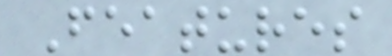Features
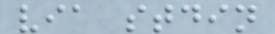via stdin
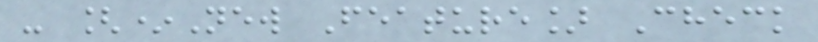- [*New Feature] Check
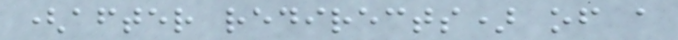(after redirects) of a
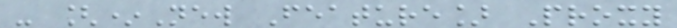- [*New Feature] Proxy
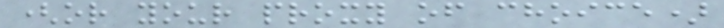(or your proxy of choice)
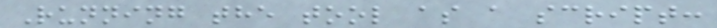Running the tool as a script:
